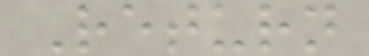Return
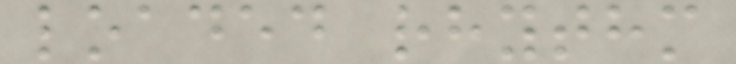loaded rhythm
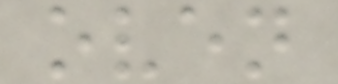oven
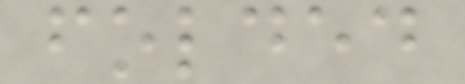folded
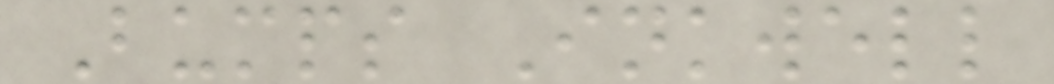Bumps Inkwell
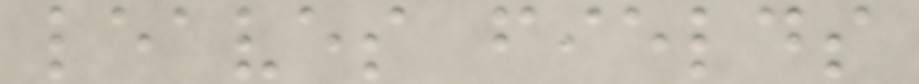leaves fields
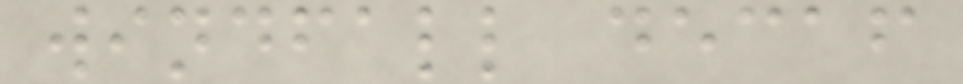windfall decaf
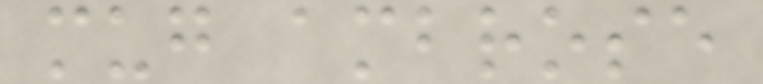mug ambrose
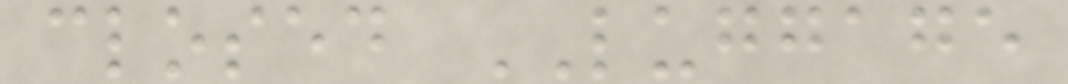closed LUGGAGE
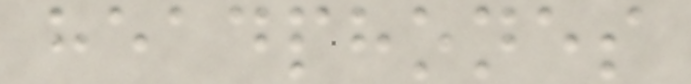headphones
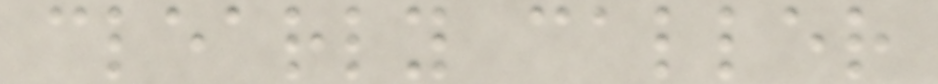clearly caller
